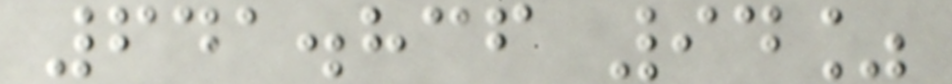641.836 94%
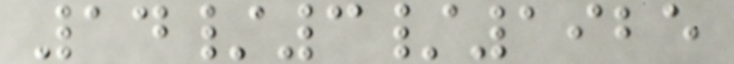14/3/1925
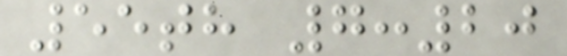55th 7:20
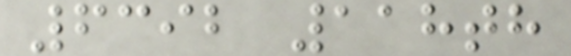6392 118th
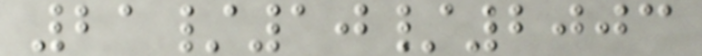21/10/2003
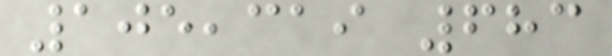105,319 683
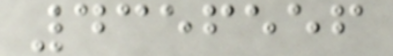4356556
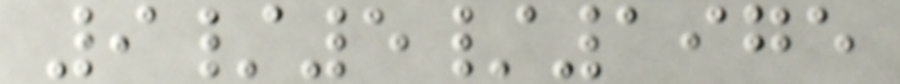9/5/1975
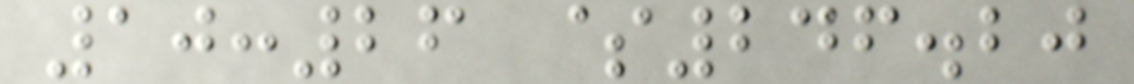10:26 $246.20
